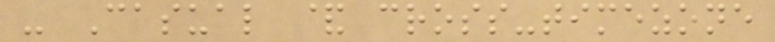- Casual & cross-timezone
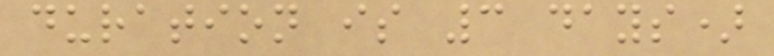duration is 3 days)
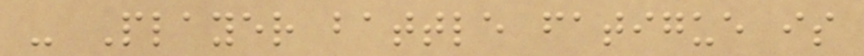- Player battle fatigue is
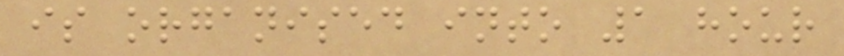is organised into 1 hour
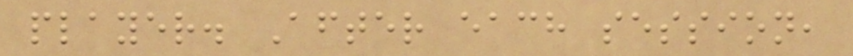player. After each session,
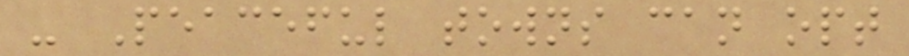- Peaceful towns can opt
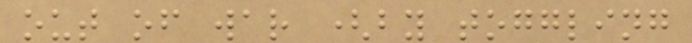out of war (by toggling
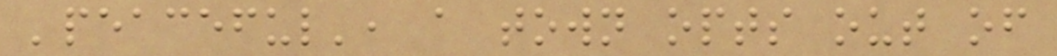'peaceful', a town opts out of
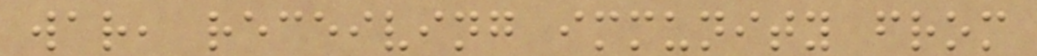war, receiving immunity from
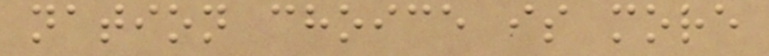nation choice is more
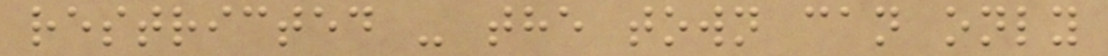restricted - the town can only
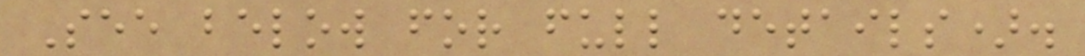See below for full details).
